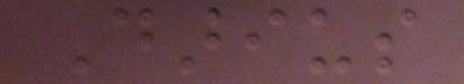Darius
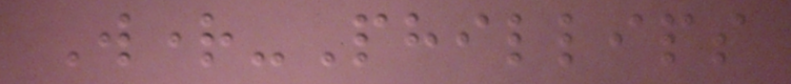Wright-Phillips
